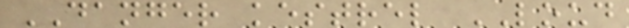DANGER kestrel LOUD
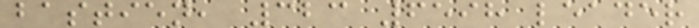bastien, 323 6598 leader
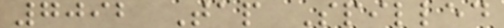7092 Tap Spilled
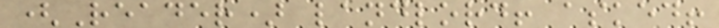(Reader) landlord! asked!
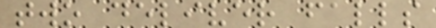two deliver falls
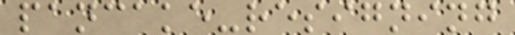pancake-resigning
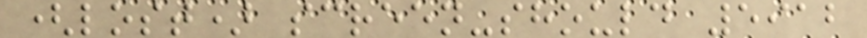(lost) screen-should 5912
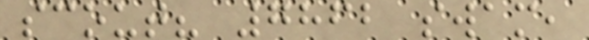scout? 7862 swam,
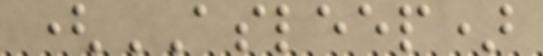(ASLEEP)
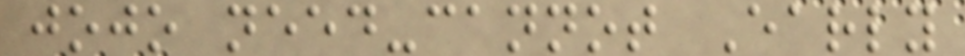jojo need-cannot Early
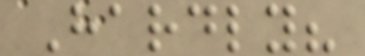Hardly?
